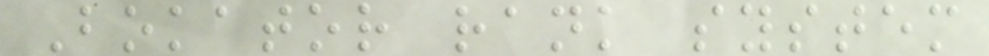Bokator rank system
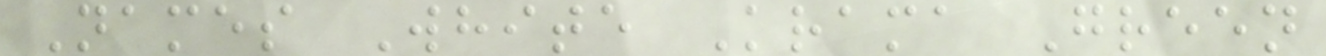Names White Krama Green
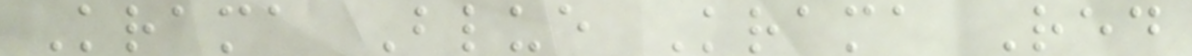Krama Blue Krama Red
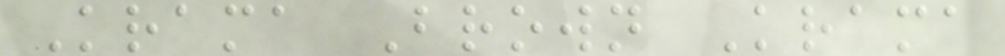Krama Brown Krama
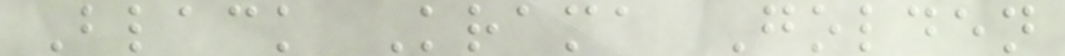Black Krama Golden
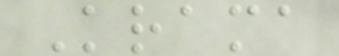Krama
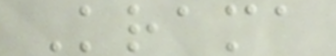Krama
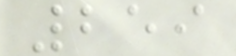259
